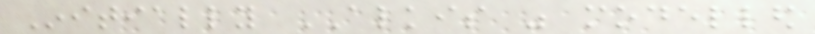Initially ALKIS was modelled
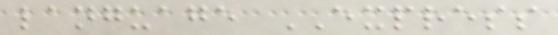language EXPRESS
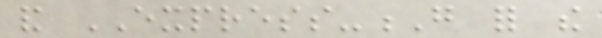and EXPRESS-G for the
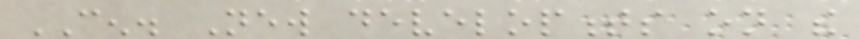CEN. New developments on the
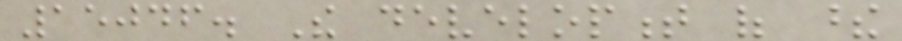15046. The development of these
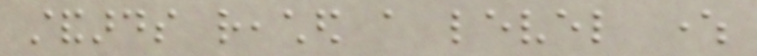standards reached a level where
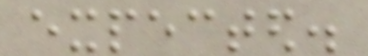expected.
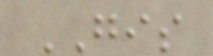GIS
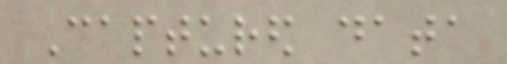Captured data
